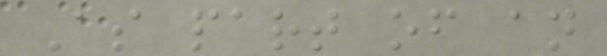As part of an
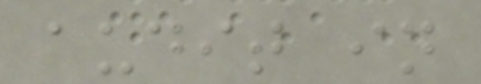audit in
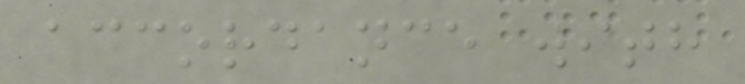accordance with
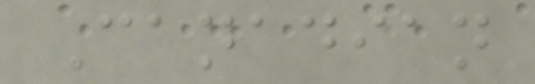Canadian
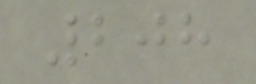208
